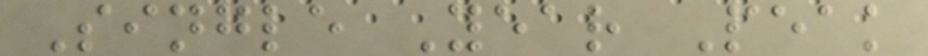Single Year Peak
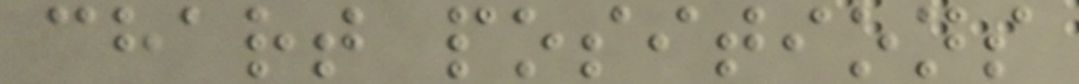chart positions
